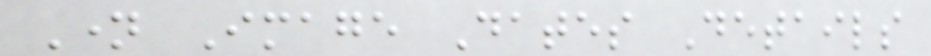Name Image Dates Details
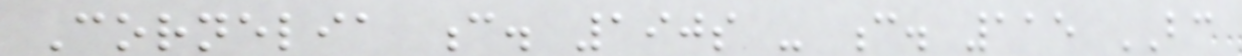Cornelia c. 190s - c. 115 BC
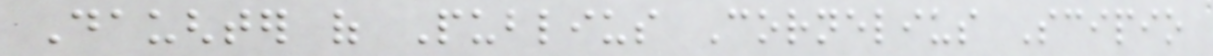Daughter of Publius Cornelius Scipio
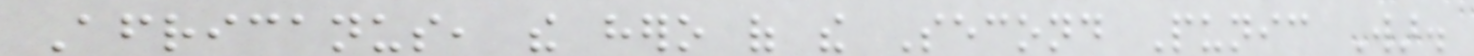Africanus, the hero of the Second Punic War.
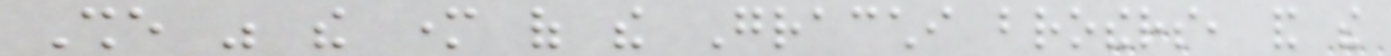She was the mother of the Gracchi brothers, and the
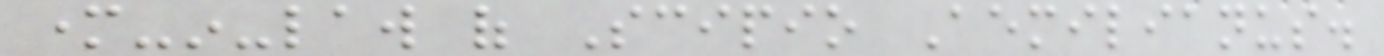mother-in-law of Scipio Aemilianus.
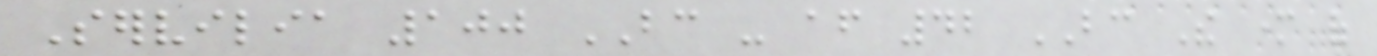Servilia 100 BC - after 42 BC The mother of
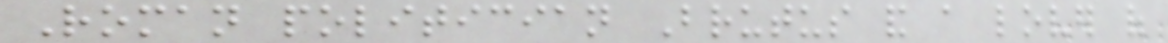Roman politician Brutus and a lover of
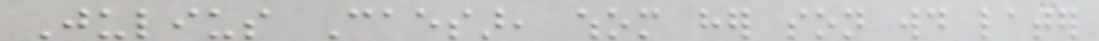Julius Caesar, whom her son would later
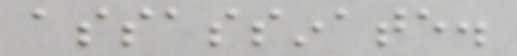assassinate.
